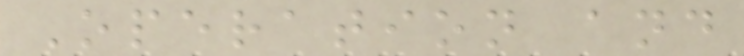Operation and
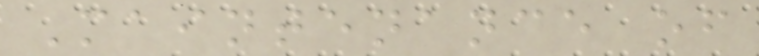Maintenance of
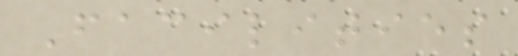Facilities
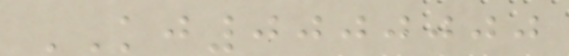KJ0000000
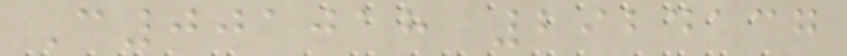C001018 2924137
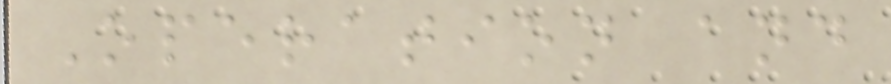Operation and
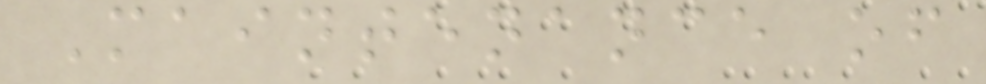Maintenance of
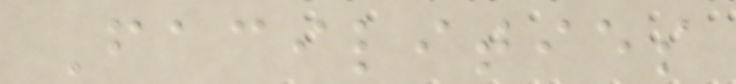Facilities
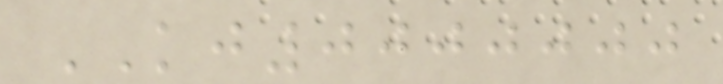KJ0000000
